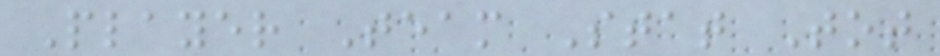Player Team Stat Tot
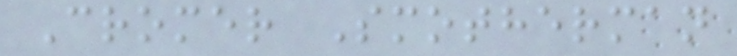Cromer Smotherman
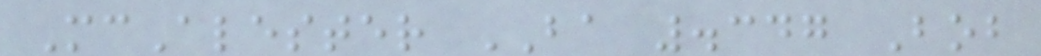McAlester BA .347 Bob
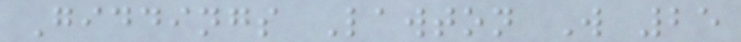Giddings Lawton W 25
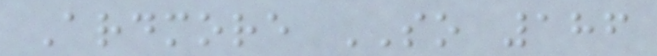Ardmore SO 186
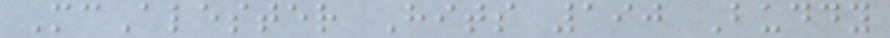McAlester Hits 190 Buddy
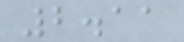2.11
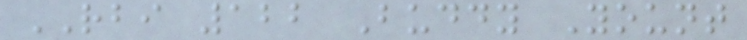RBI 122 Buddy Yount
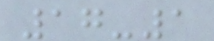17-1
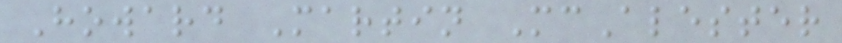Howard Martin McAlester
